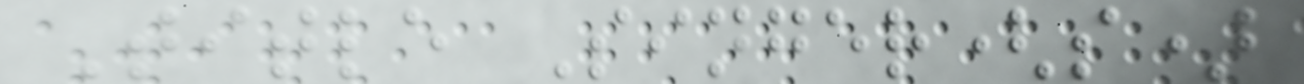Title Singer(s)
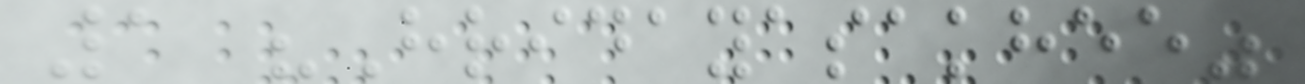1 "Hridayasakhee"
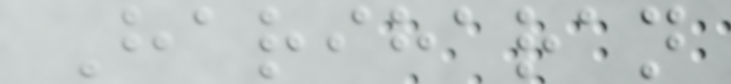Hariharan
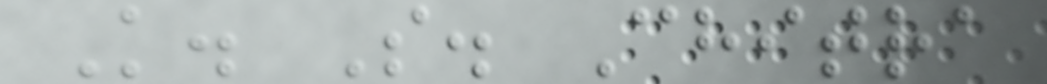K. S. Chitra
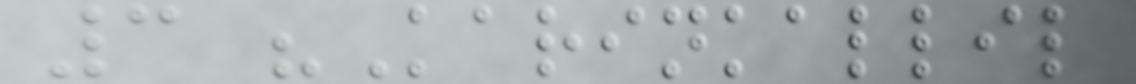3 "Karinkallil
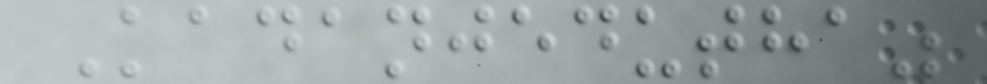Kadanjedutha"
